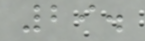29.
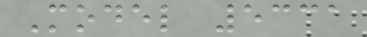Model 5331
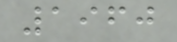1960
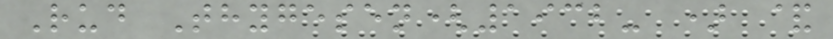Rud Thygesen(1932- ) &
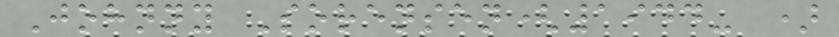Johnny Sorensen(1944- )
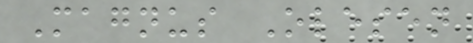Magnus Olesen
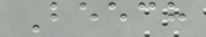Beech
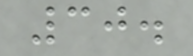30.
